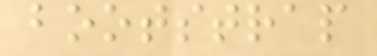bootstrap
